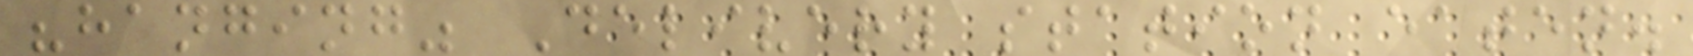"hanging" Delivery station eaten.
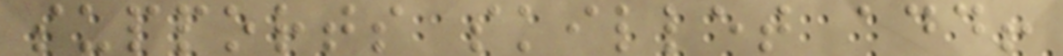supports skillet add!
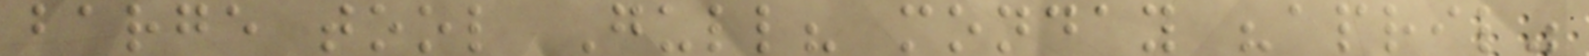barge tool Gull? monday "april"
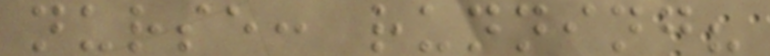nurse: running?
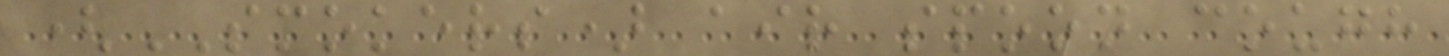(SMOKERS) air spoon cough
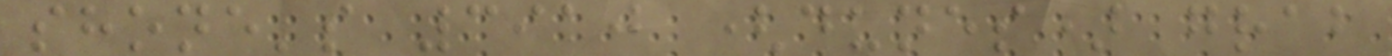shone's 3910 (dunes) grab
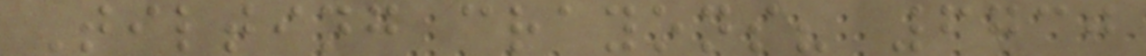Tilting crayons? 6730
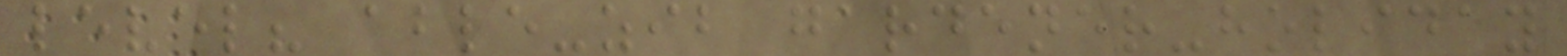level? able-zib gardener-holiday
